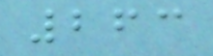263
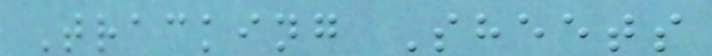Tracking Sheets
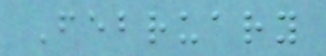February
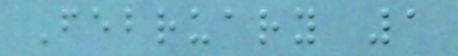February 1
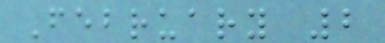February 2
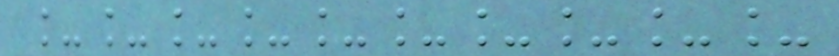__________
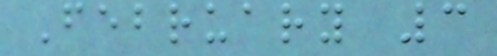February 3
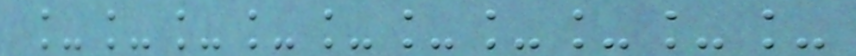__________
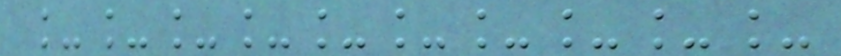__________
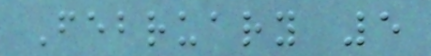February 5
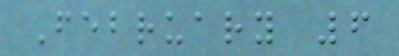February 6
